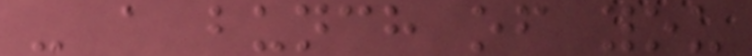- a bunch of you
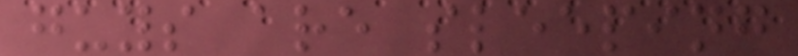guys are sleeping
